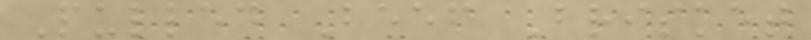Pulled Beef Brisket
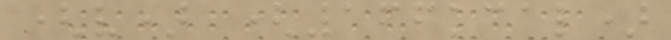(v) (166kcal)
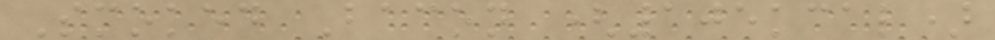Smoked Bacon (105kcal)
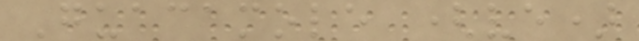Guacamole (ve)
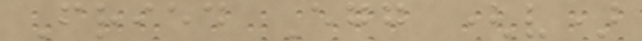Fried Egg (v)
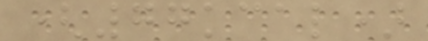(77kcal)
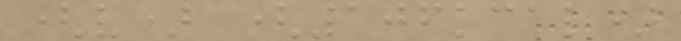(v) (106kcal)
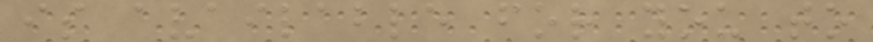is available for you to
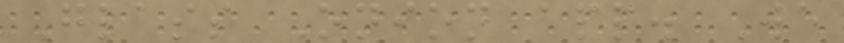Glass Onion app. We
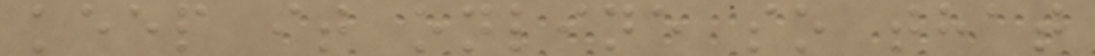keep it online so that
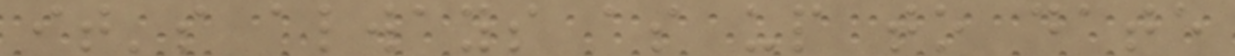it's always as up to date
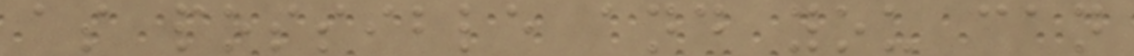as possible and you can
